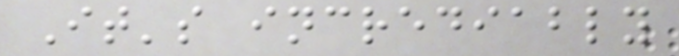It's incrediably
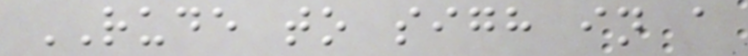RUDE to sigh in a
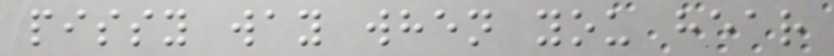pissy way when you hear
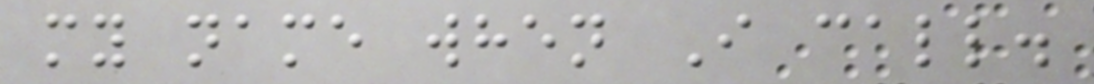my name when I call.
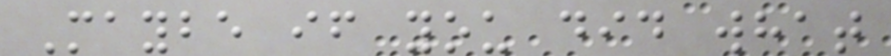Maybe if you did what
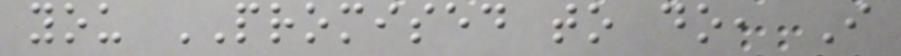you PROMISED to do, I
